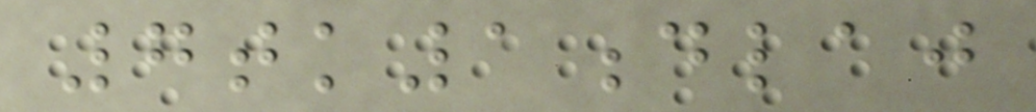7tk1dlaj
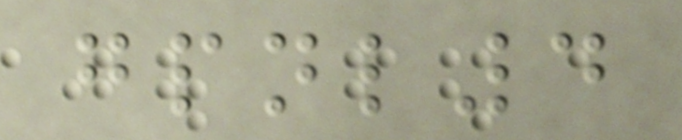gpnl4
